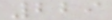229
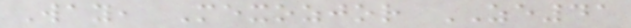Way, Mexozjor ZE41
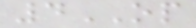4OP
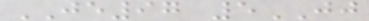JE97 5JJ
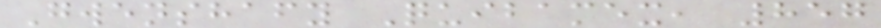Gwenshafy Quibamex, 857
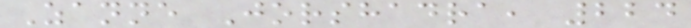Zanne Jorshadra, 224
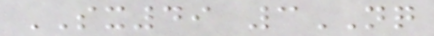SX49 3NQ
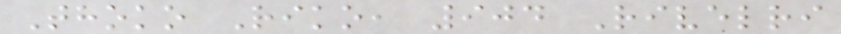Thoko Riko, 904 Rivelri
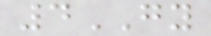4GY
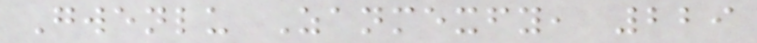Gwenlu Zanmexfy, 229
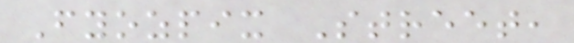Fyozpix Street,
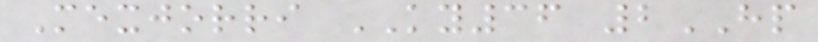Mexjorri KY36 2HP
